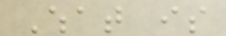What is
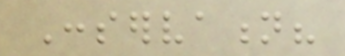Conservation?
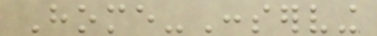Home-Conserving
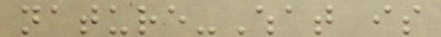nature-What is
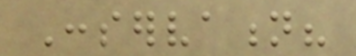Conservation?
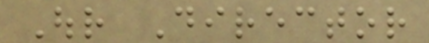Our Director
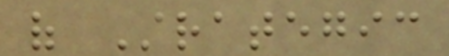of Strategic
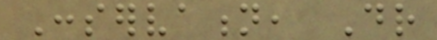Conservation, Dr
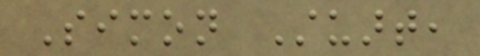Simon Stuart,
